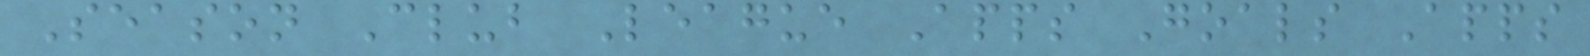Season Club League Apps Goals Apps
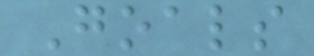Goals
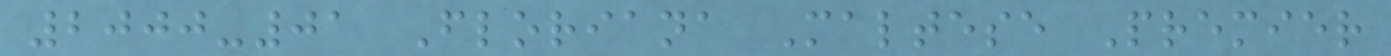2000-01 Floriana Maltese Premier
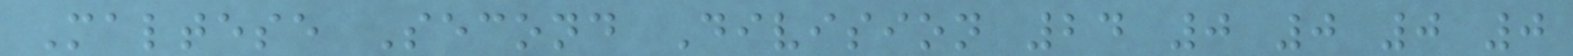Maltese Second Division 24 0 0 0 0
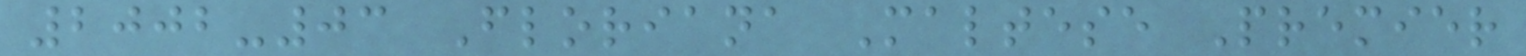2002-03 Floriana Maltese Premier
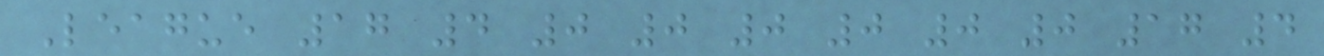League 17 4 0 0 0 0 0 0 17 4
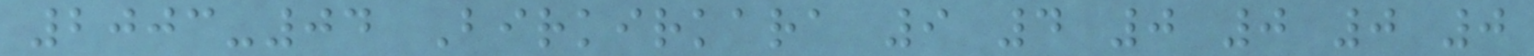2003-04 Birkirkara 9 4 0 0 0 0
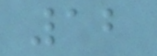12
